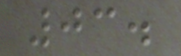03.
